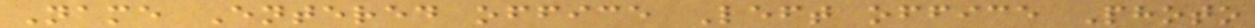Name Entered office Left office Photo
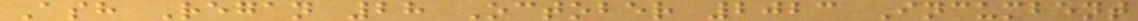Ash Regan 28 October 2023 Incumbent
